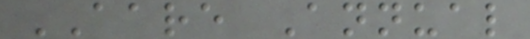AARE Annual
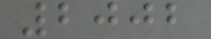2002
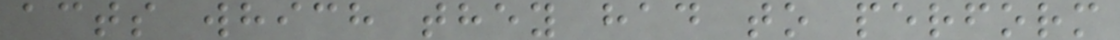acts which they had to perform
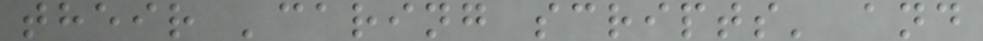their 'caring scripts' and
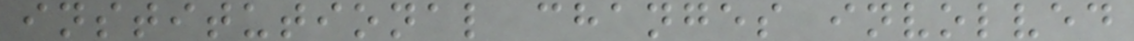institutional changes involved
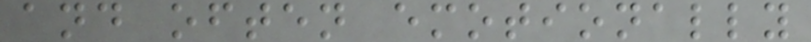and often emotionally
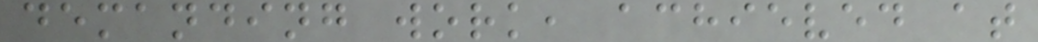demanding work, achieved at
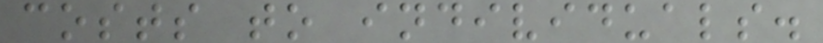costs to individuals.
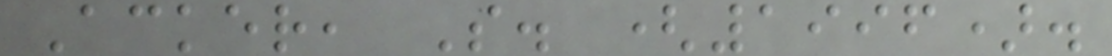Acker, S. (1996).
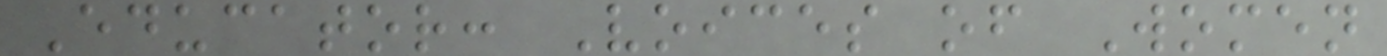Educator: Voices of Women
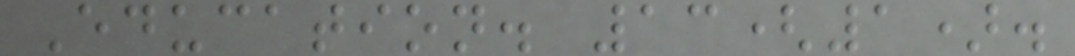Education. 13(1).
